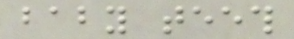baby teeth
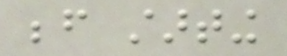before starting
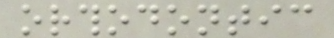orthodontic
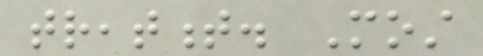treatment. Most
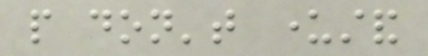people don't understand
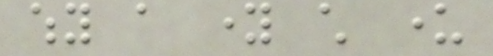why a young child under
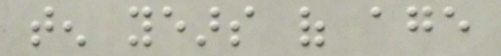ten years of age
